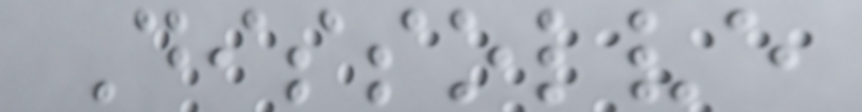Dissolve
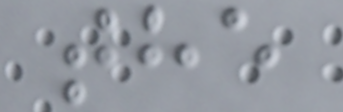the
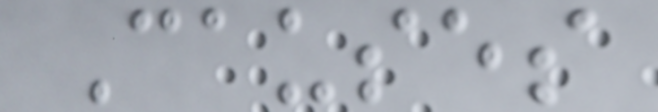Causes
